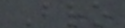Bro
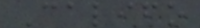Califo
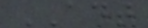ADT
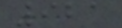921
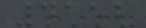4152
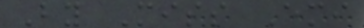By Miss Emi
